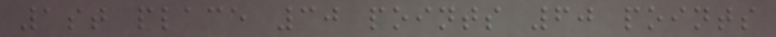1st place 30 points 60 points
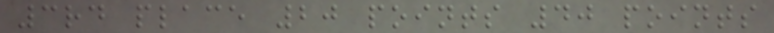3rd place 20 points 40 points
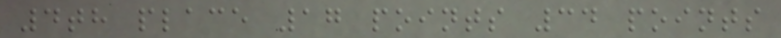4th place 17 points 34 points
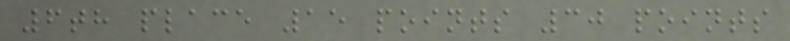6th place 15 points 30 points
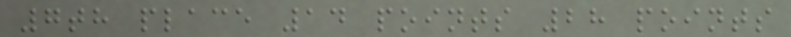7th place 14 points 28 points
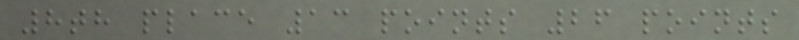8th place 13 points 26 points
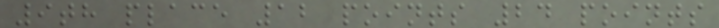9th place 12 points 24 points
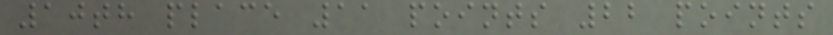10th place 11 points 22 points
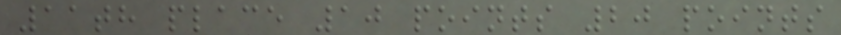11th place 10 points 20 points
